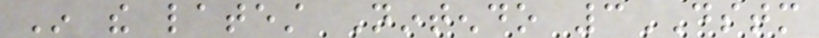In the latest Nintendo 3DSTM
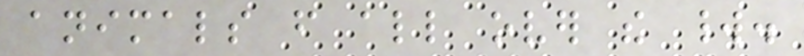animals from all over the world.
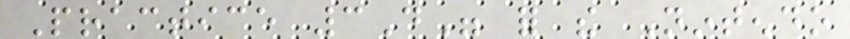Practice 3D" for the Nintendo
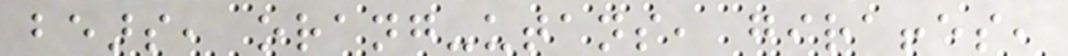bears, orang-utans, giraffes,
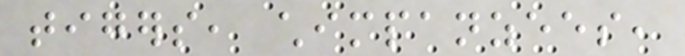tigers, chimpanzees,
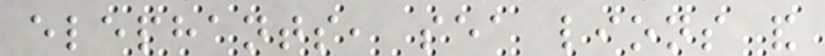elephants, sea lions and
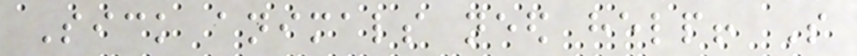Sick animals need help! So
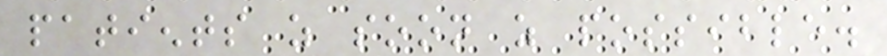patients as soon as possible.
